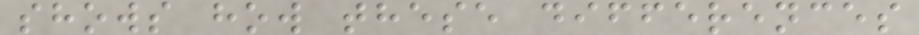shows how these differences
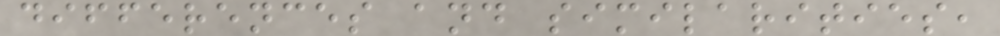differences and similarities,
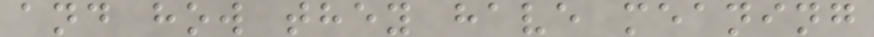and how they have meaning
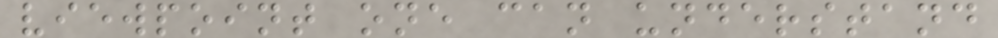viewpoint one can understand
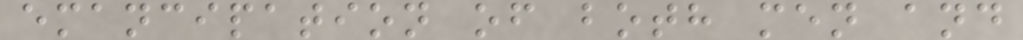emancipation of both men and
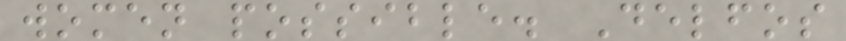women possible. Delfos
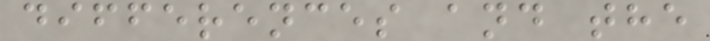differences and the
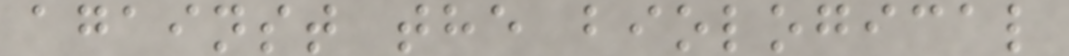against the biological
